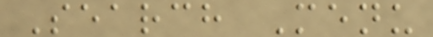Search Menu
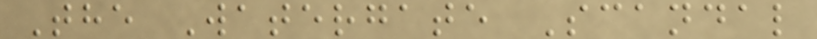The Watergate Scandal
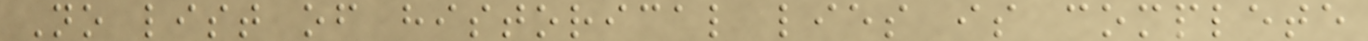No list of historical lies is complete
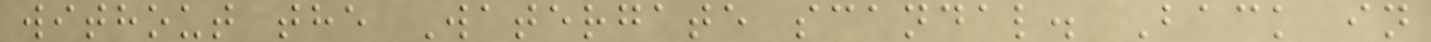without the Watergate scandal. Back in
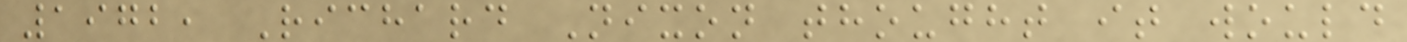1972, Richard Nixon thought it would
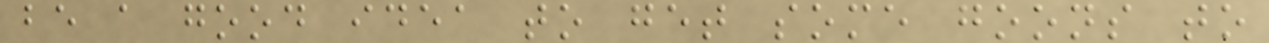be a good idea to get some goons to
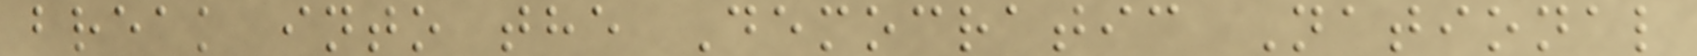break into the Democratic National
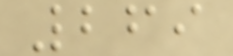269
